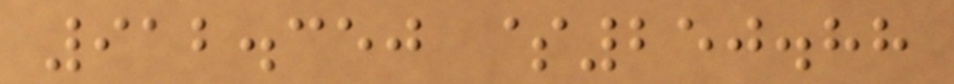912.350 $250.88
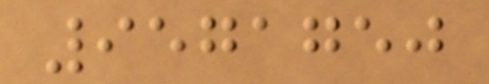9571750
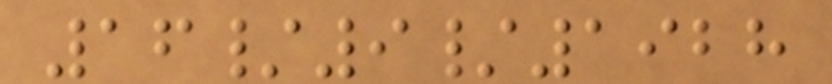16/9/1928
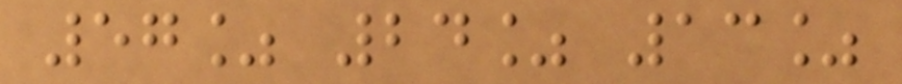57% 24% 13%
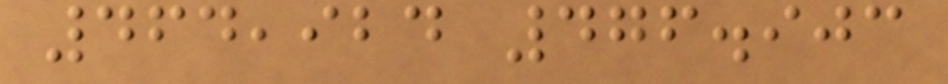464,924 476.903
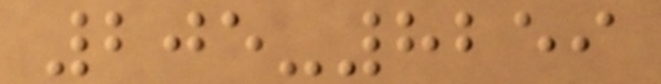205-8259
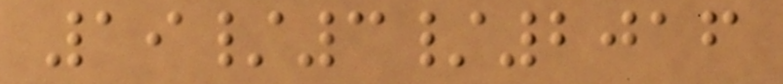19/3/2016
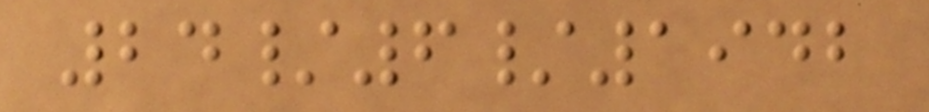24/6/1942
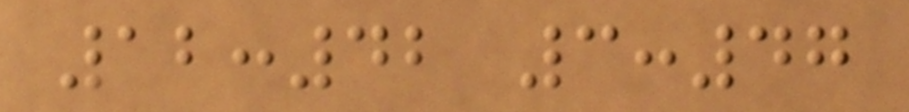12:42 3:47
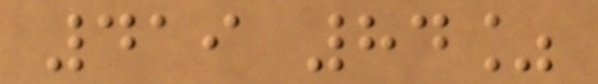419 84%
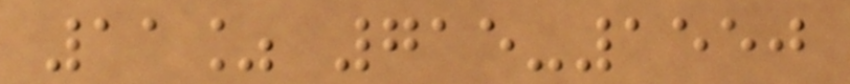11% 715-1550
